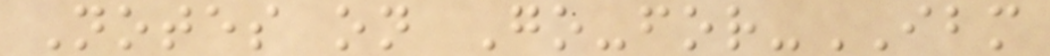Notes on Go-for-IBM
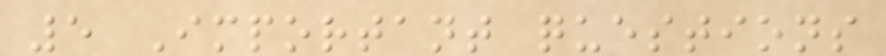5 Important questions
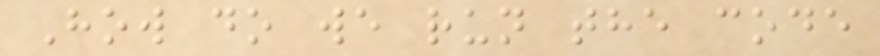How do we run the code
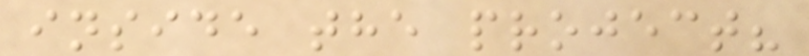inside the project?
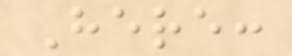Here:
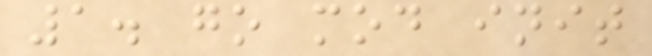1. go mod init
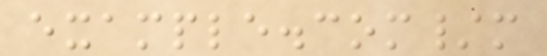example.com/m
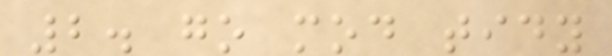2. go mod tidy
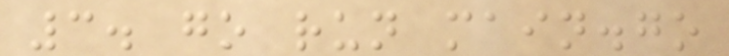3. go run main.go
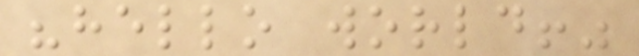"hello world!"
